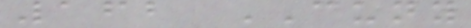162 CUNY
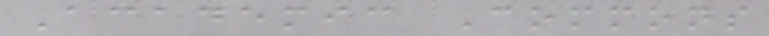Academic Commons
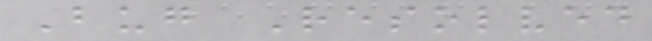Bug Resolved
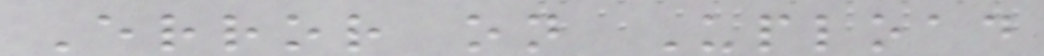Error on Upload
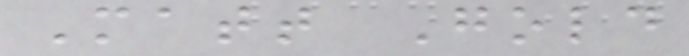Matt Gold
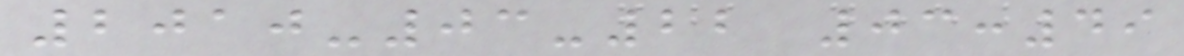2010-03-22 03:49
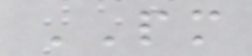PM
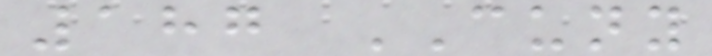187 CUNY
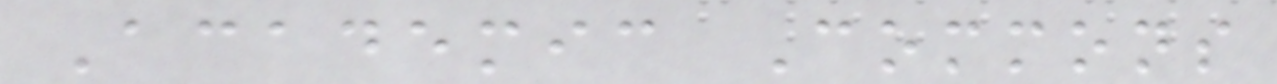Academic Commons
